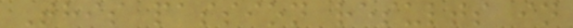This passion results in
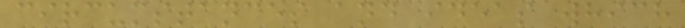circumstances and ideas which
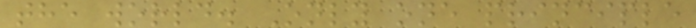the world. Only one principle
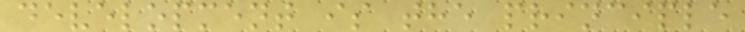development is the principle
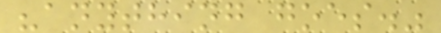"anything goes."
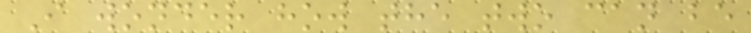I wonder how the two can be
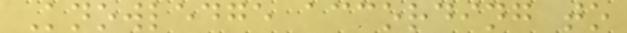Knowledge according to
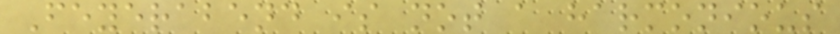Feyerabend is not a harmonious
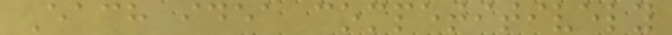Each idea competitively
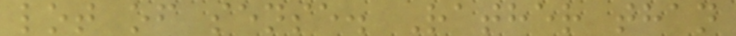lot of sense. Rather than
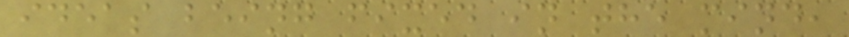ideas being fixed in the mind,
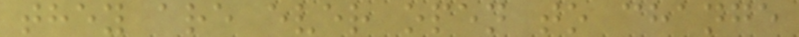they are ever open to change
